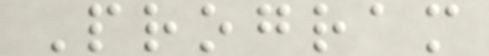Program
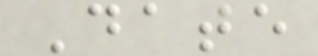Date
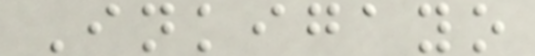Inkigayo
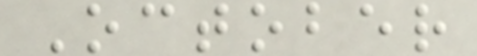October
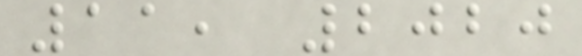11, 2020
